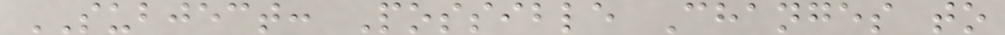SUBJECT: Possible Changes to
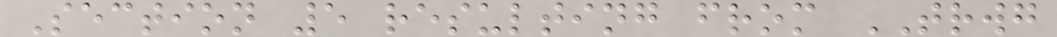Section 5 resulting from TRWG
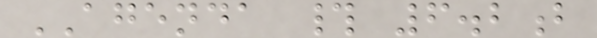AGENDA # 6.2b
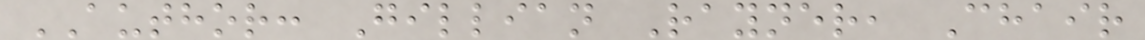AUTHOR: Gillian Rayner, Chair
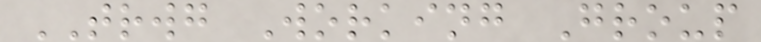TRWG Working Group
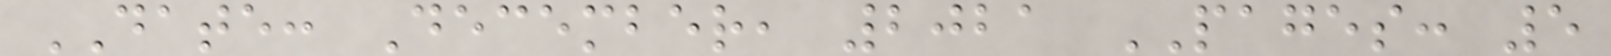DATE: December, 2021 PAGES: 5
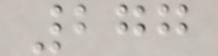277
